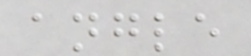angle
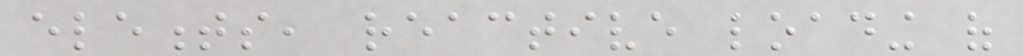elements, reactive loading of
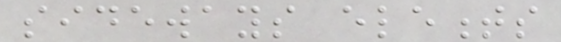sideways elements
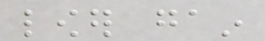lower gain
